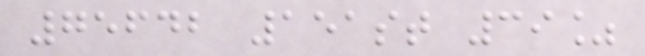75642 151st 39%
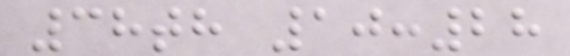38th 10:28
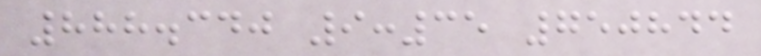888.340 9:35 750844
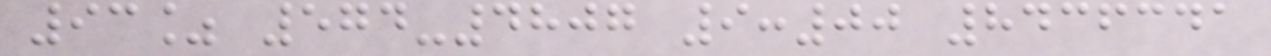93% 574-4807 9:00 8436341
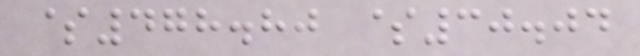$478.80 $30.04
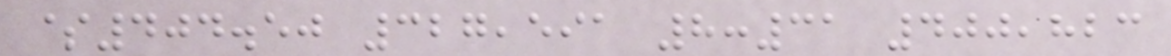$404.50 327,591 8:31 400,823
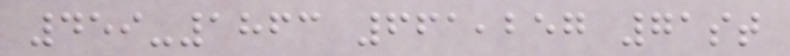459-1863 661,257 71st
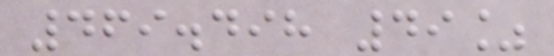469.498 49%
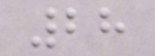28
